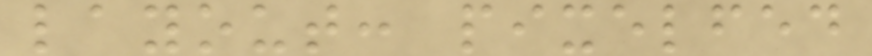layout: pixelfed
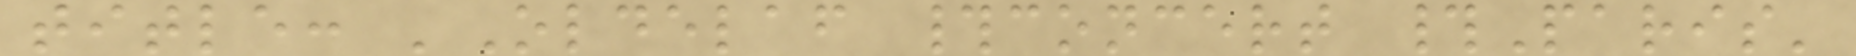title: 'Oldelaf #concert #Paris'
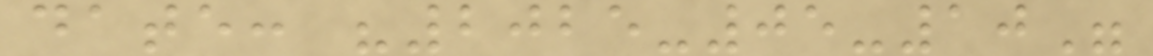date: "2025-05-10"
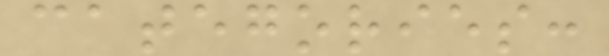categories:
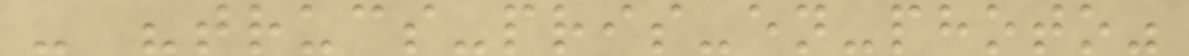- "trucs-pris-en-photo"
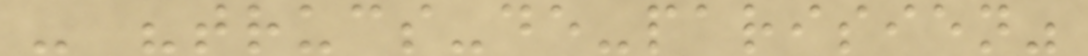- "trucs-de-parisien"
